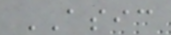ASIC
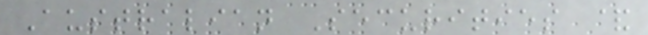Australian Securities &
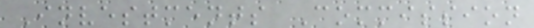Investments Commission
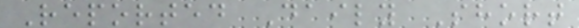Reported Daily Short
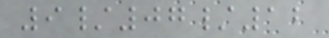9/07/12
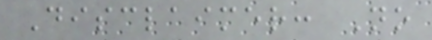Disclaimer: No
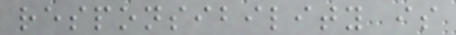responsibility is
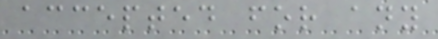accepted for any
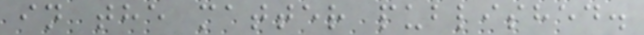in the matter published.
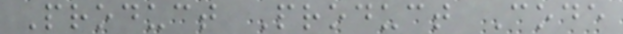Product Product Code
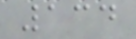134
